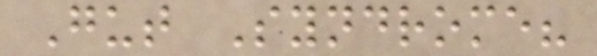Gut Syndrome?
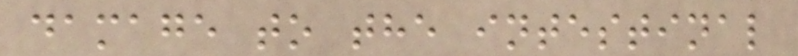damage to the intestinal
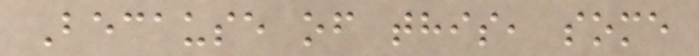Because of this, some
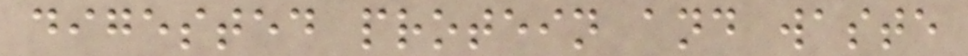digested protein and waste
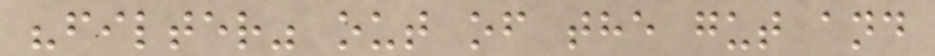"filter" out of the gut and
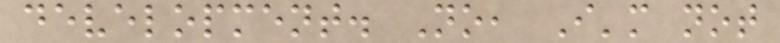development. No, I'm not
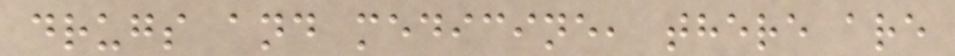drugs and medicine, there are
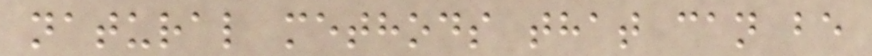natural methods that can be
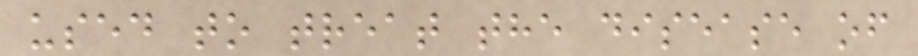used to treat the disease of
